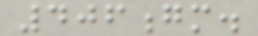406gm.
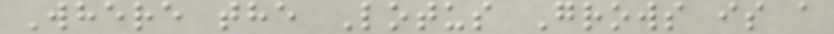Where the Lotus Grows is a
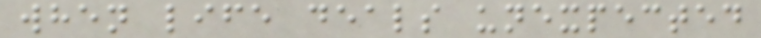when life deals unexpected
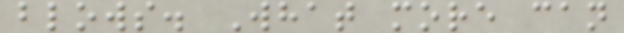blows. What more can
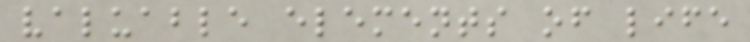valuable elements of life
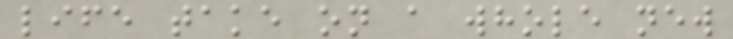life take on a whole new
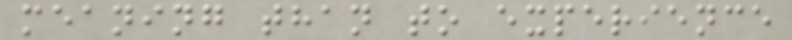meaning than to experience
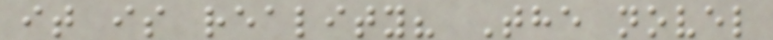it is reality? The novel
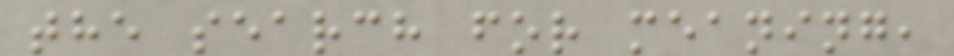the search for meaning,
